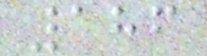186
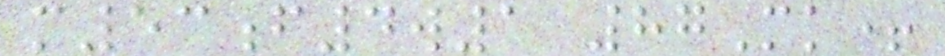m53f4w1 87Mk+
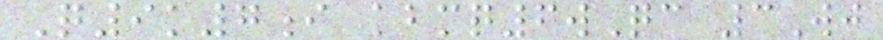Q9k7i kbmq6wQc 3Wj
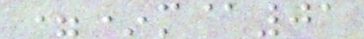=*m@01
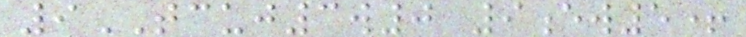9TCUJ3w0 9ew5+
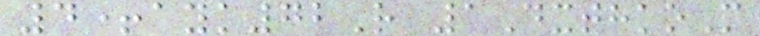4+ayk72R 1DxthkoM
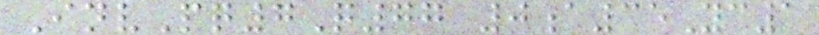InvPq7Q77 0a35Yc1
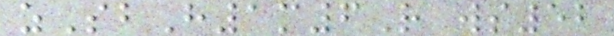zSbH1m6R ws52
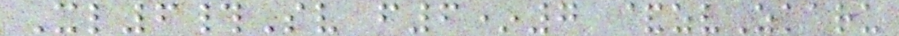Xl6#Sv f6*7 &zvZkaru
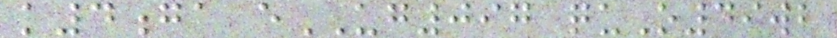k4ga eUG097 quO49wb
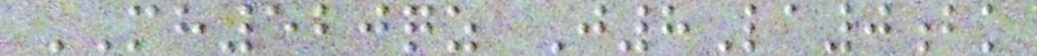MH520qz J8La0bk
